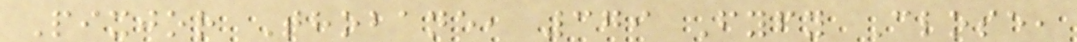Pixjor Thobane, 379 Fyfy Close,
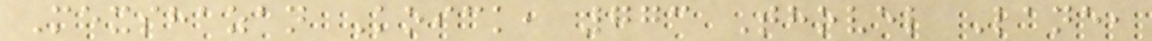Mexshazan Koick, 773 Thovel Lane,
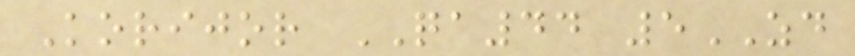Korijor QA44 5ZD
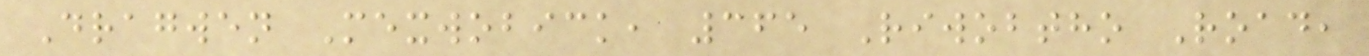Dragwen Mexwobick, 365 Riwobtho Road,
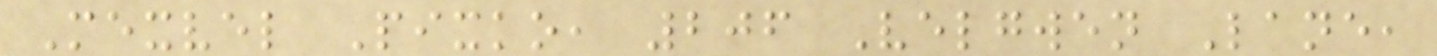Mexvel Pixko, 206 Velgwen Lane,
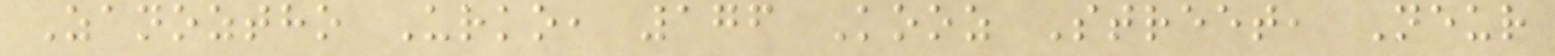Zanoztho Urko, 176 Kooz Street, Neur
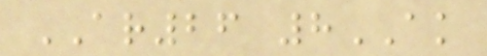AR26 8AK
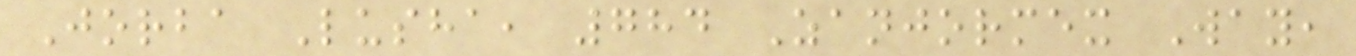Jorba Lusha, 784 Zanjormex Way,
